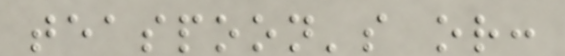teaspoon's or:
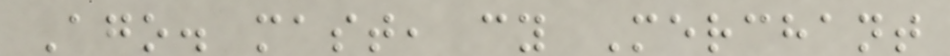Ago. mast, cy Merchant
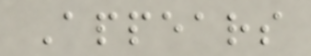Appears
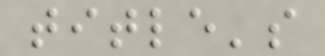title's
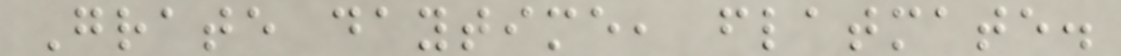Grate daytime, flatmate.
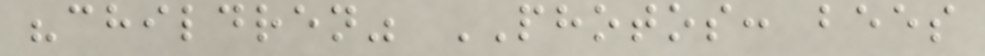"children" PHOTOS: bees
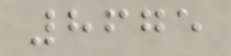8675
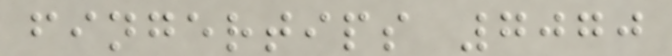fingertips 7070
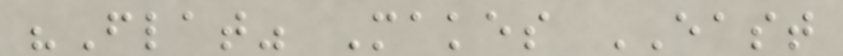"Flat" Makes EAST
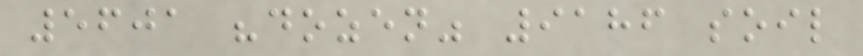5601 "dozen" 9186 soil
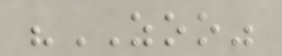"ZOO"
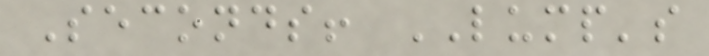Seconds! LUMP's
